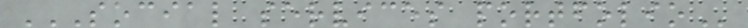SOCIAL SERVICES PORTFOLIO
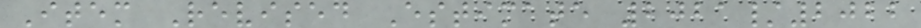Item Revised Estimate 2021/2022
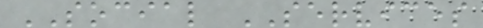SOCIAL SERVICES
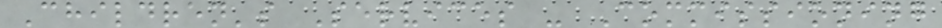Children's Services - Commissioning
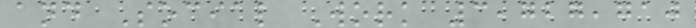and Social Work 3,727,710
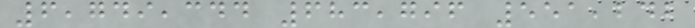6,749,344 683,796 551,242
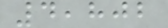4,802
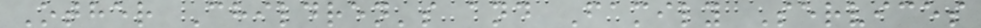Other Children's and Family Services
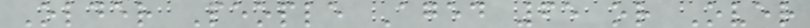Older People Aged 65 or Over
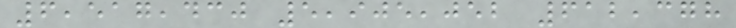6,517,430 5,905,052 612,378
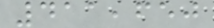411,650
